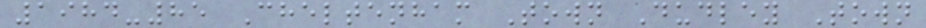1984-85 Cheltenham Town Dudley Town
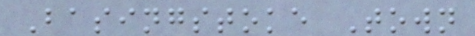Basingstoke Town
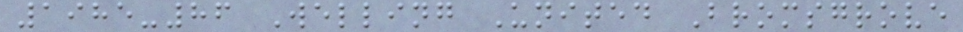1985-86 Welling United Bromsgrove
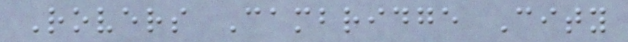Rovers Cambridge City
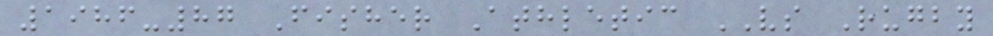1986-87 Fisher Athletic VS Rugby
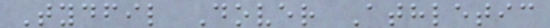Tydfil Dover Athletic
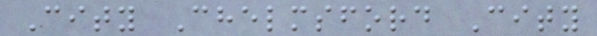City Chelmsford City
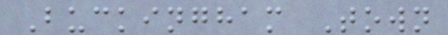Buckingham Town
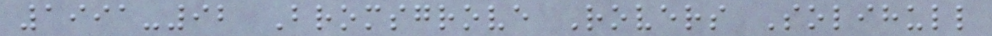1991-92 Bromsgrove Rovers Solihull
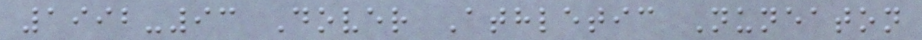1992-93 Dover Athletic Nuneaton
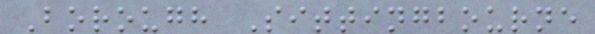Borough Sittingbourne
